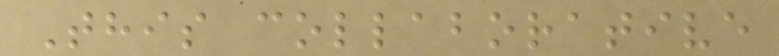This collaborative
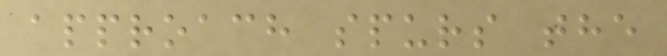approach spurs the
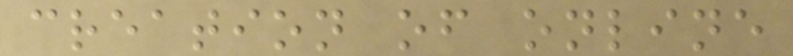creation of online
